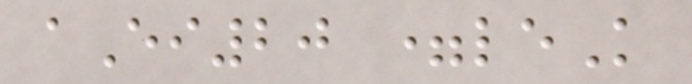aEi20 =leK
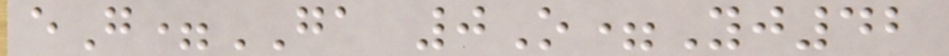eG=GA 0O=Yj42
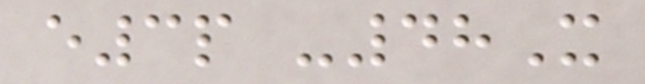e3p -48X
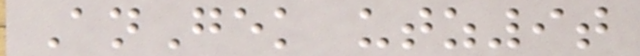AnGek utz9t
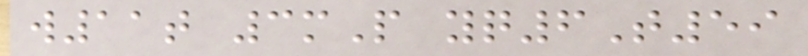w11t 3mP yq6T59
